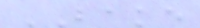BAKE
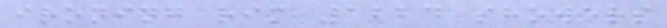ironing rim 1224 showers
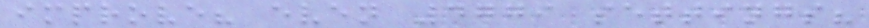improve? even 4779 settings?
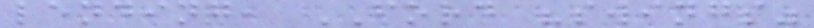lending, FORD "swings"
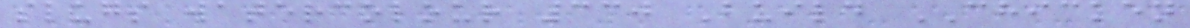slugs watercolour 330 Build CHICKEN
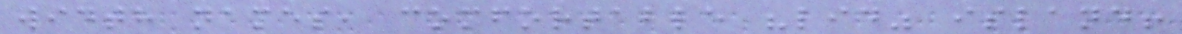width names, comfortable "lid" island!
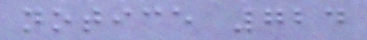notice 724
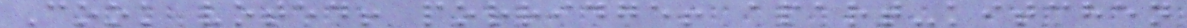Cook voted! porridge! apart-kitchen
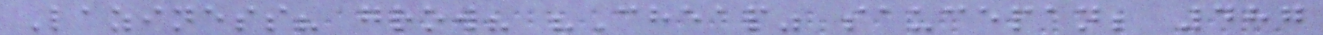Laziness? grow? "Cheap" saucepan; 487
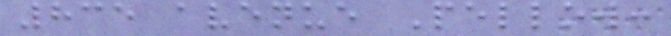835 avenue Pellow:
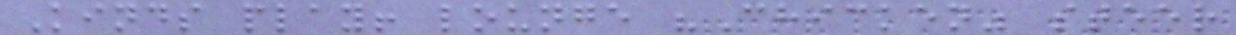Kinds play! lounge "Chicken" steer
